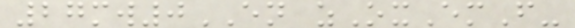27mw0EN zOxEmF-
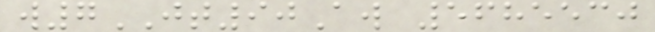w7JT90Aw 5685530
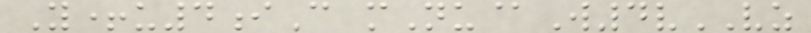Y+u4iC mNu@W4vVZ
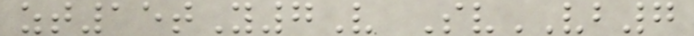zt15tY7V SvVB7
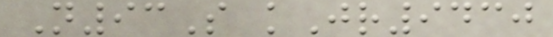N93S kJr9430
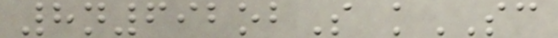8n692obS kSC
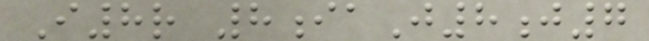I8r 8iaJ8j7
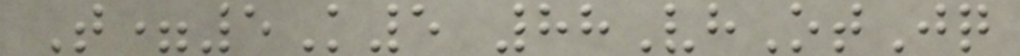T=5K5 88VhOtJq
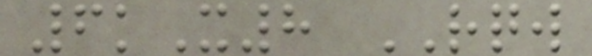6kX8 RQW
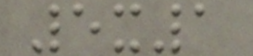5x1
